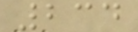234
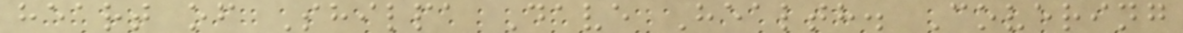heart of Shilpa Dave Health. Covering
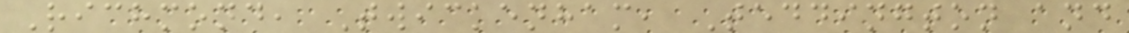Richmond, Twickenham, Teddington and
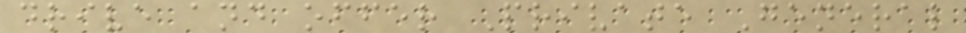drive and offer Private General
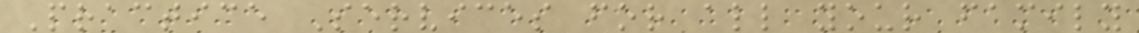Practice Services for all your family
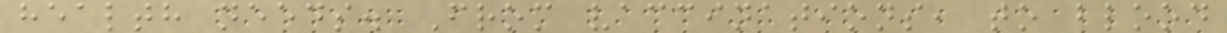health needs. From vaccinations, to blood
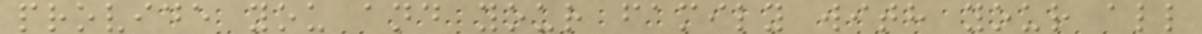provide you and your family with your all
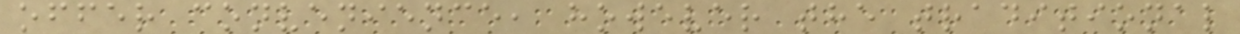offer convenience, however the traditional
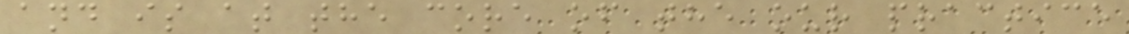and is at the core of the our practice
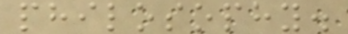philosophy.
